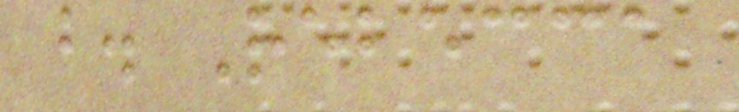b. Rebecca
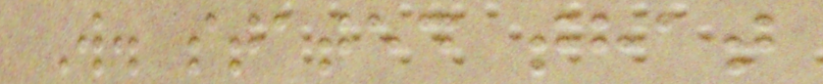W. stated that
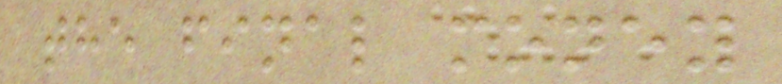the final money
